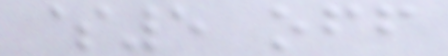$5 off
